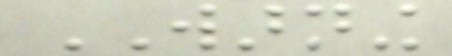WARNING
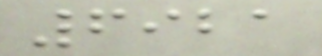6921
